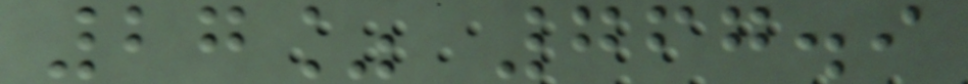27% 767.9
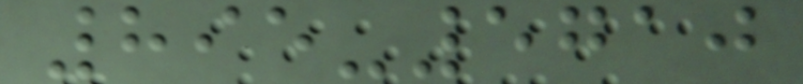895-5710
